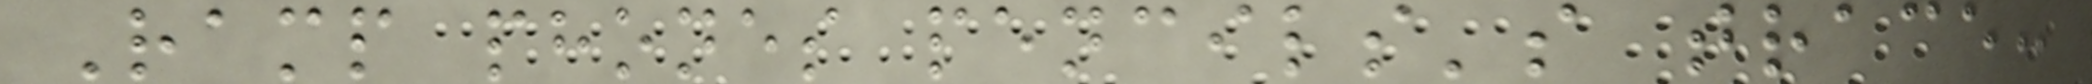Ramp phones pencils's trace:
